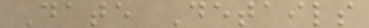Date Details
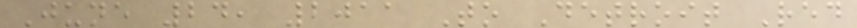June 24, 2011 To Detroit Red
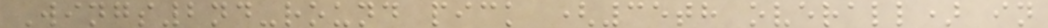Wings2nd-round pick (35th overall) in
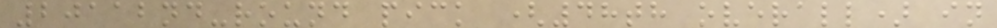20112nd-round pick (48th overall) in
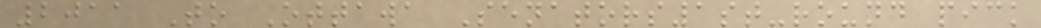2011 To Ottawa Senators1st-round pick
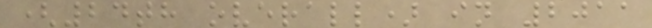(24th overall) in 2011
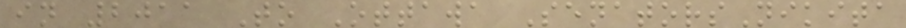in 2011 To Ottawa SenatorsNikita
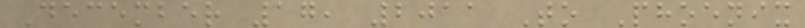December 17, 2011 To Phoenix
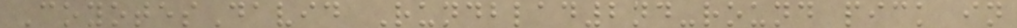CoyotesDavid Rundblad2nd-round pick in
